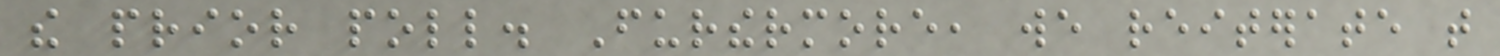the prior poll. Furthermore, we reiterate that
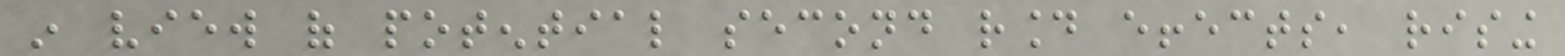in view of potential second round effects, rising
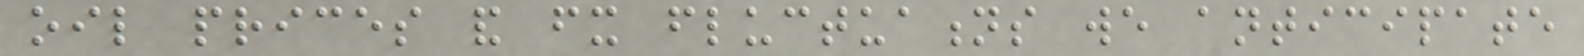oil prices and fx fluctuations we anticipate
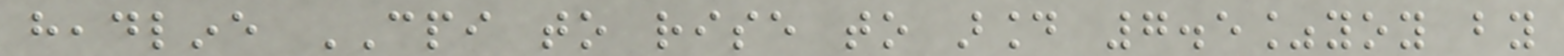headline CPI to rise to around 7.5%yoy by
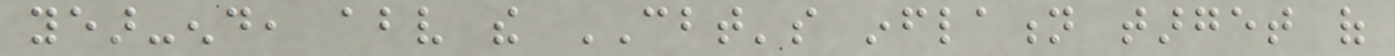year-end, above the CBT's inflation target of
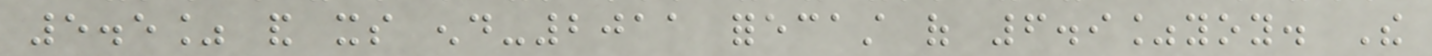5.5% and its end-2011 forecast of 6.9%yoy. The
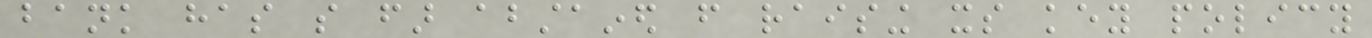bank has so far abstained from raising its key policy
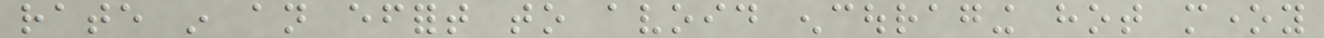rate in an effort to avoid encouraging hot money
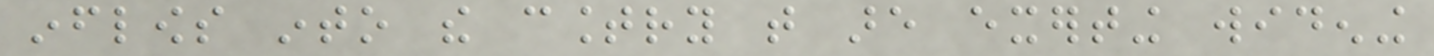inflows into the country that are exerting widening
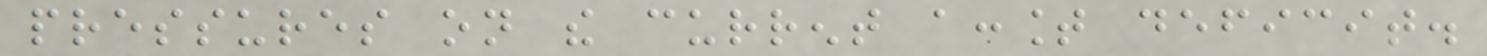pressures on the current account deficit.
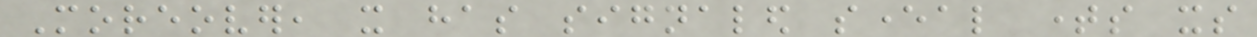Moreover, it has signaled several times its
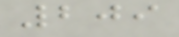209
